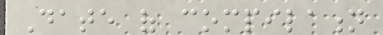Date of compilation
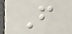From
